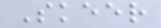Skeer
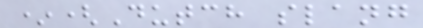*(Dutch slang
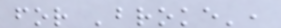for 'broke',
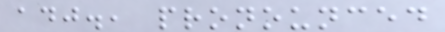adj., pronounced
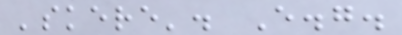'skere'. E.g.
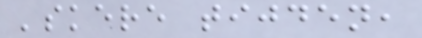'skere tijden,
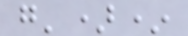g')*
